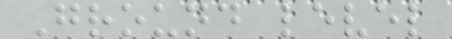Ground level
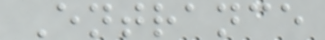Entrance
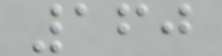160
